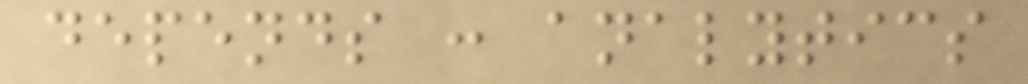depends : analytics
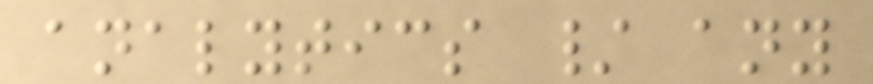analytics / any
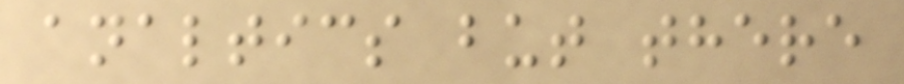analtics but there
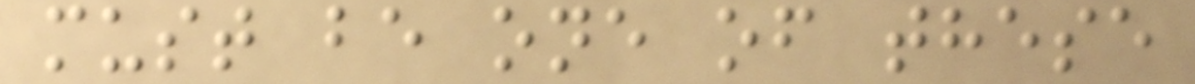must be one of these
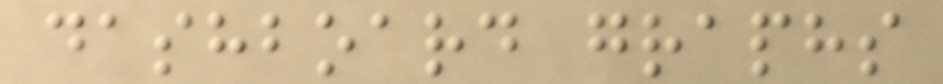dashboard graphs
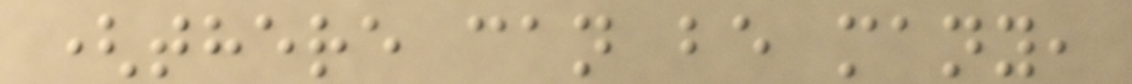(there can be many,
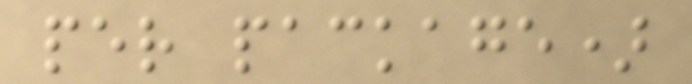per package)
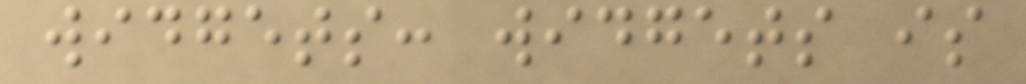widgets: widgets is
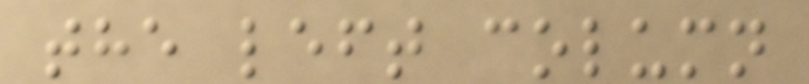the left column
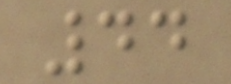44
